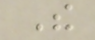The
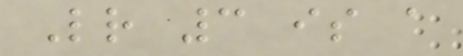Letter 3 is a
